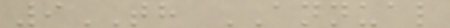9TH ANNUAL
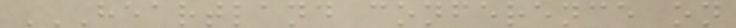HEARTLAND CONFERENCE ON
